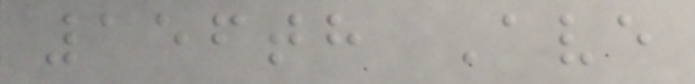156th Ave
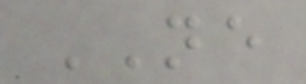NE
